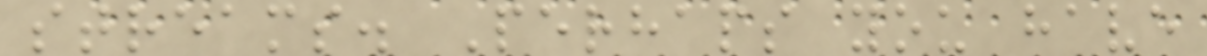streams. Perhaps you have
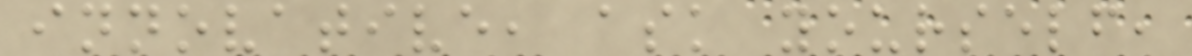innovative, ask yourself,
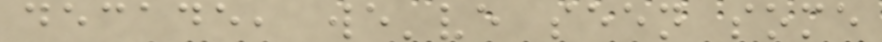decade, we've seen some
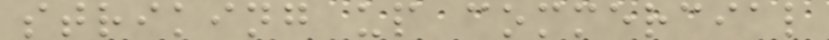striking up commercial
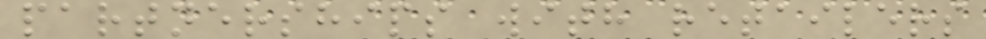partnerships with retailers
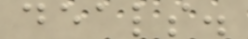deals.
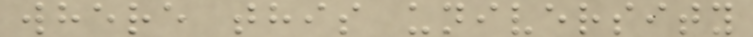where this university
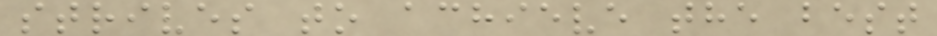strives to achieve the best
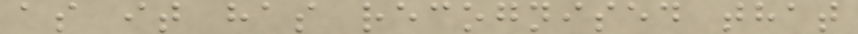as it has recognised that
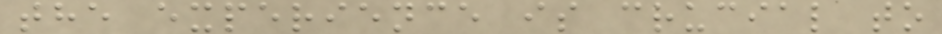the experience is crucial to
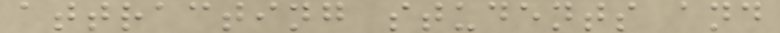attracting students and
